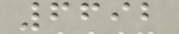6692
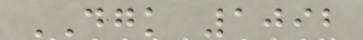DGK 1092
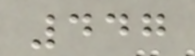447
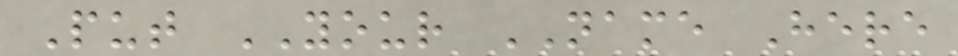Put YOUR NAME Here
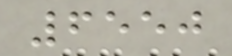6550
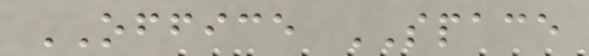OFFICE SPACE
